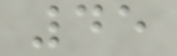45
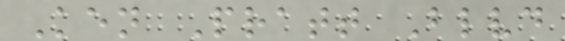Ken Pratt Blvd
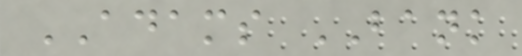ADAMS BANK
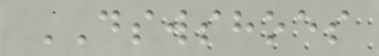DSWSHOES
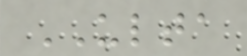ULTA
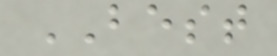BEST
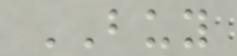BUY
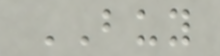BUY
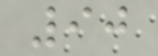90
